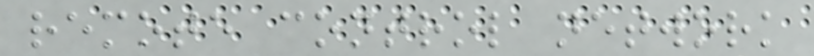remote control network
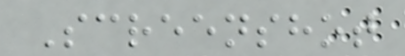Screenshot
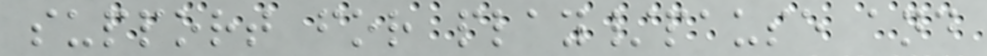support for play/pause and
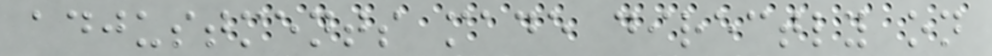adjustments made directly on
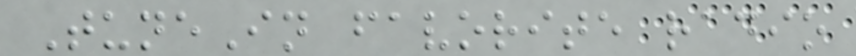TuneIn favorite radio
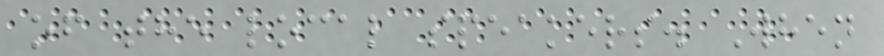of the local speakers. When
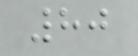80
